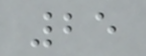25
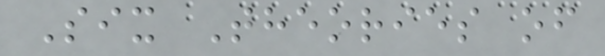Six Theories of
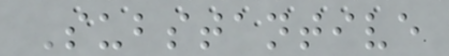Substantive
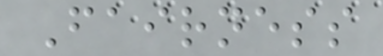Fairness
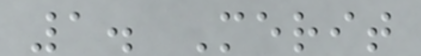1. Merit
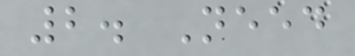2. Need
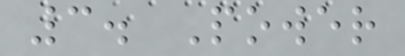3. Power
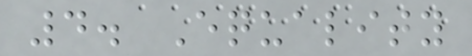4. Equality
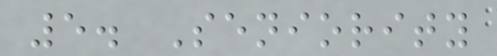5. Seniority
